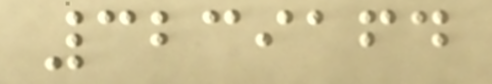3239164
